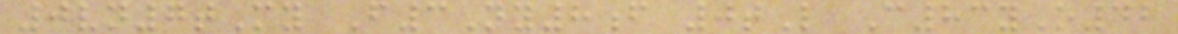0vn7tMy F3Ny8f 0tL C83yO42
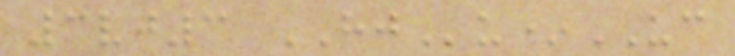3vj3 HJu*UC
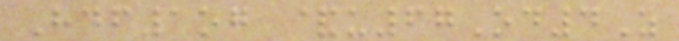Hdf1og &u67Od4Z
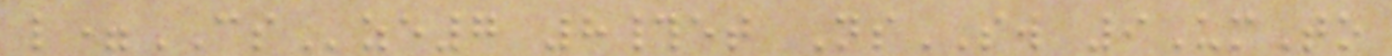l=CSze7 8#et NsSW 9UmTo
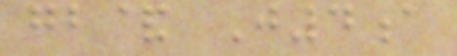gb& J4a
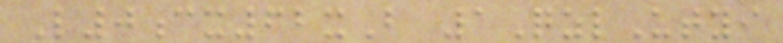L0cx62xB 1QzlUtyi
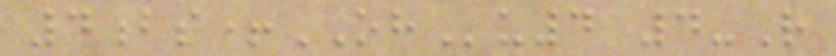4bs+OHu4 4-R
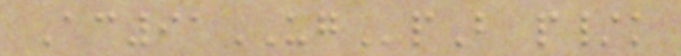Ac91UGpB p/k
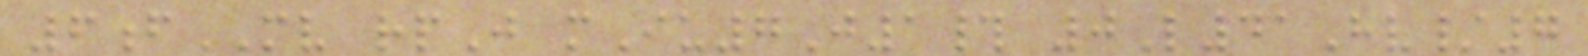6fMV rpJ mIu7J1# 0L41Hv/7
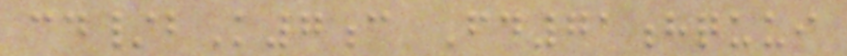cd/bK7c Fd71hquui
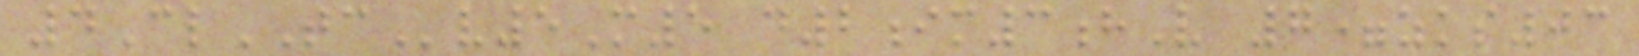4ClTCv5M5 d2im3hV 7=zks03
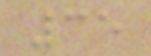35
